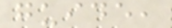guide,
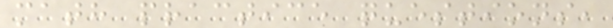math practice questions,
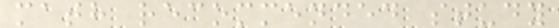math recommended study
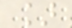]
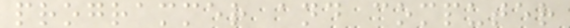programmer and computer
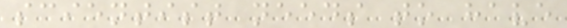scientist needs to have
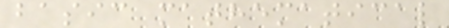basic mathematical
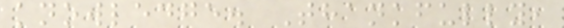knowledge. Thankfully,
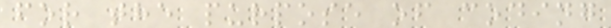for the purpose of coding
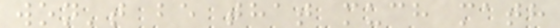won't be that much math
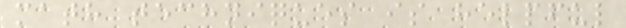math techniques is helpful
